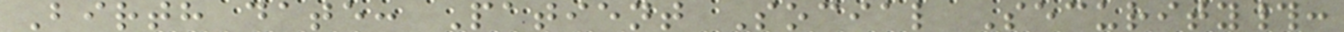Birth date: Patient Social Security#:
